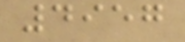4957
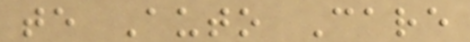te Auto Care
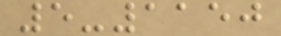5-1150
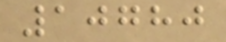10780
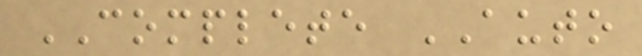COMPLETE AUTO
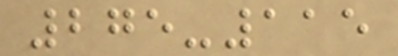275-115
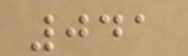041
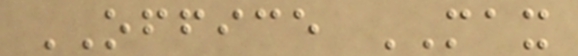OFFICE MAX
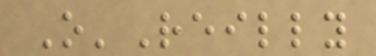O'Reilly
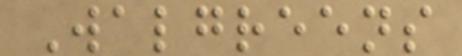Walgreens
